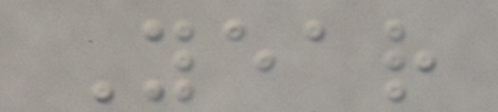Year
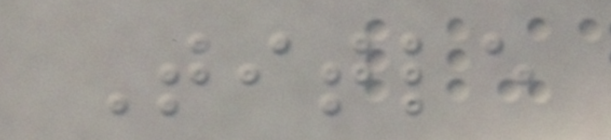Title
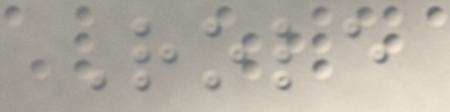Role
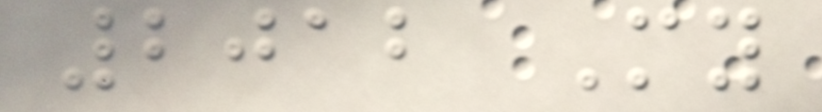2012 My
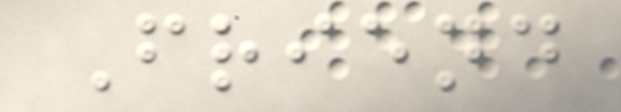Friend
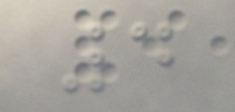4
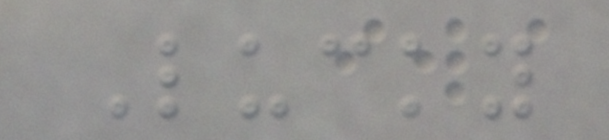Lucky
